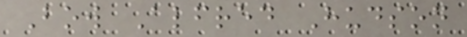Bow Alfred Hudson
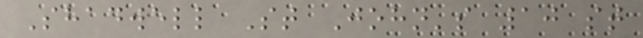Shadwell St John's 10 st
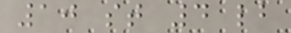10 st 4 lb
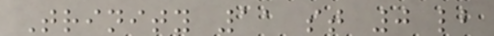Trinity 11 st 0 lb
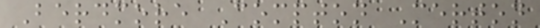Berdmore Compton Merton
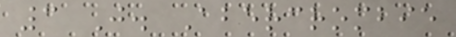3 J. Abercrombie
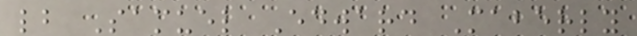lb Samuel Edward Maberly
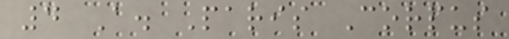4 A. Paris Corpus
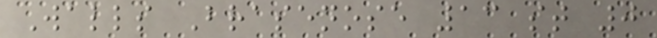Walls Brasenose 13 st 0
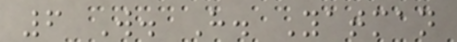6 W. H. Yatman
